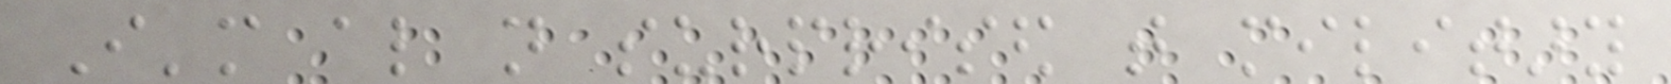I'm also not surprised that military
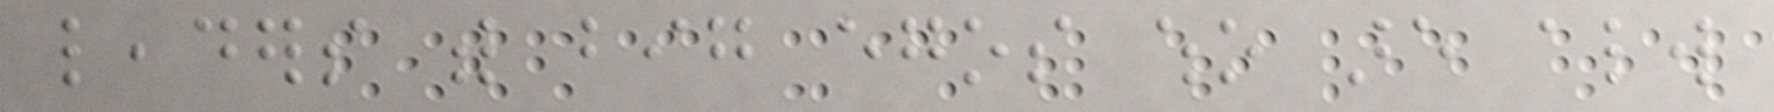leaders with big egos who are always
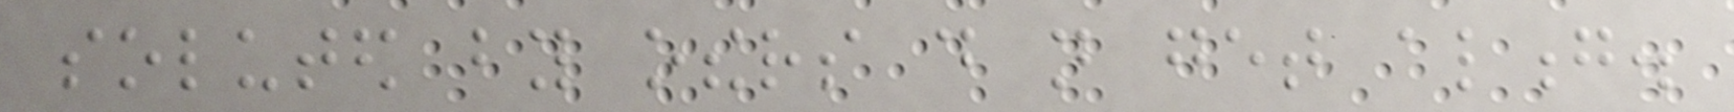soluted by others do not get along.
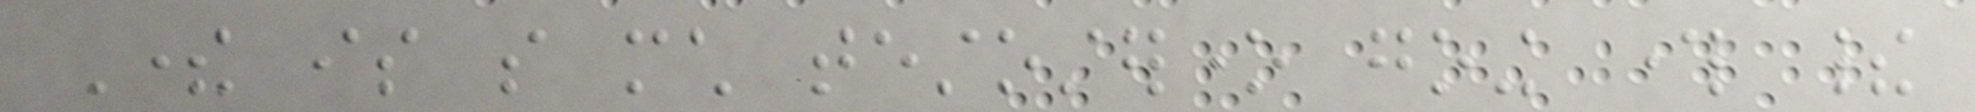There is so much testosterone going through their
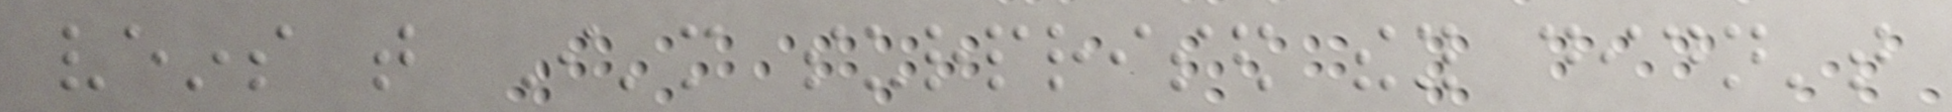veins that I'm surprised they didn't
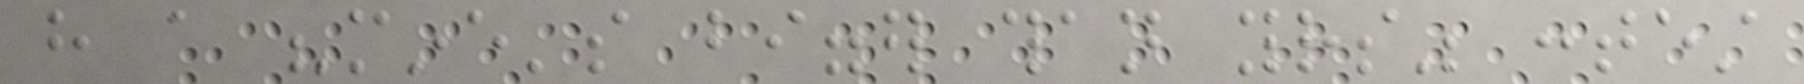have a "mine's bigger than yours" contest
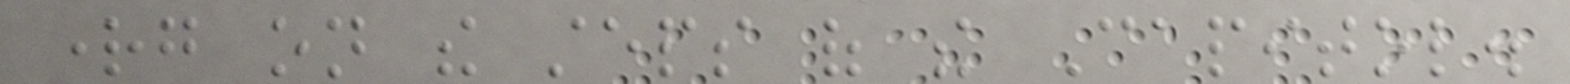rightg on the steps of the Capitol.
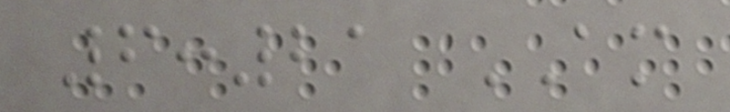6:21 AM
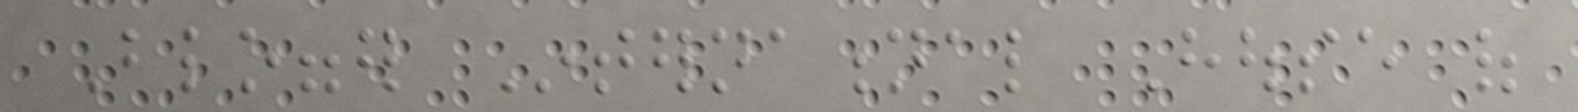Blogger International House of
